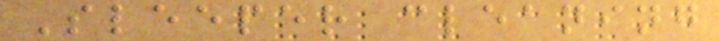Sleeper cleaning
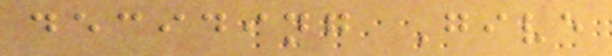deciding Give
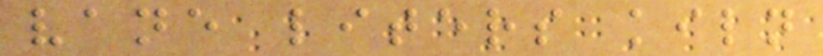vane liters kiln
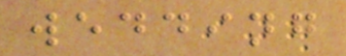wedding
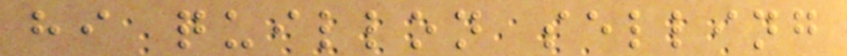hi quillon selling
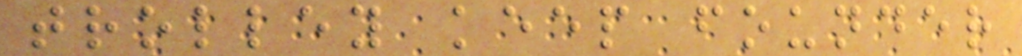trolley keep founder
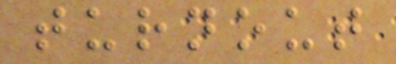turnout
